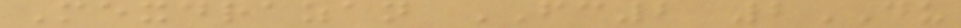Mexdrazan FC2 2DU
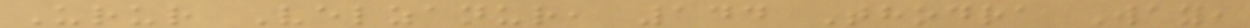Urur Velzanur, 144 Thodra Way,
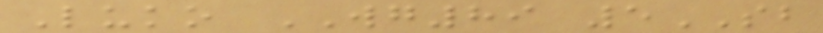Luko WG89 5SB
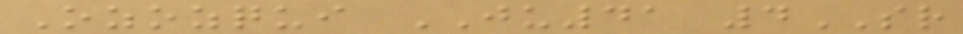Ozozqui JU41 4SR
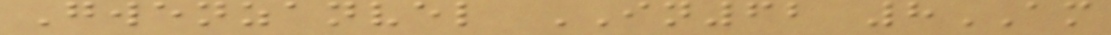Gwenzanvel IN62 8AM
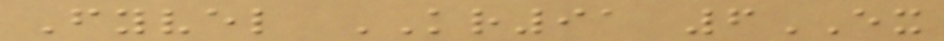Fyvel KR91 6EX
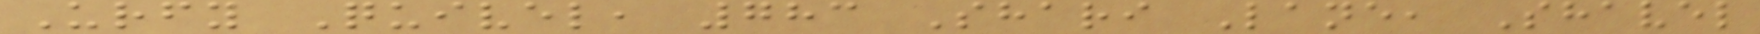Urfy Quivel, 783 Shari Lane, Shavel
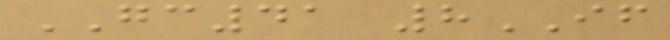GC41 8IF
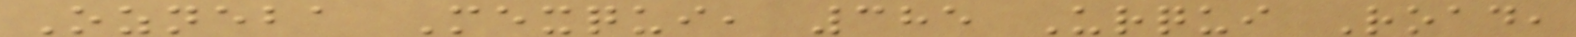Ozneba Mexqui, 385 Urqui Road,
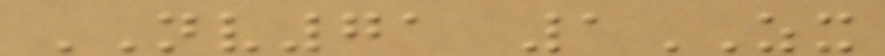NV71 1ZX
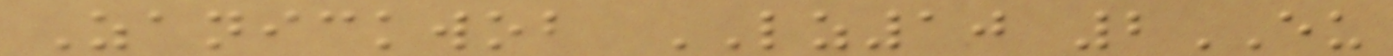Zanickwob LZ10 2EU
